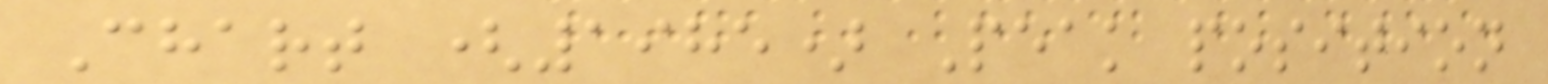Chart (1985) Peak position
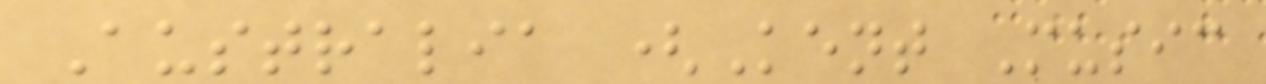Australia (Kent Music
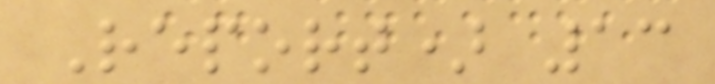Report) 13
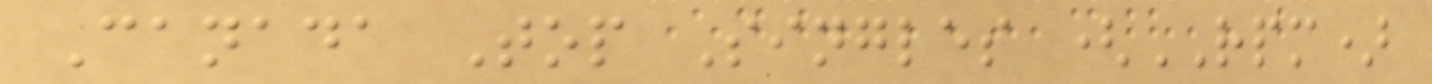Canada Top Singles (RPM)
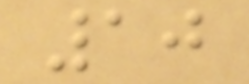10
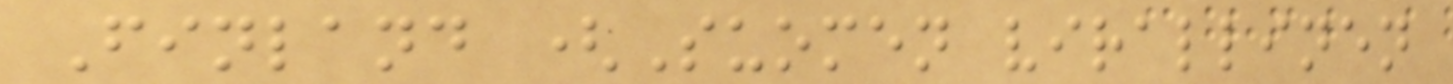Finland (Suomen virallinen
